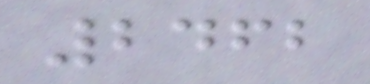2462
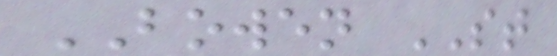BOWEN ST
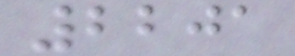2201
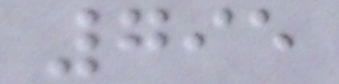795
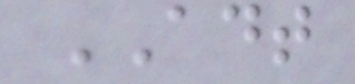ADT
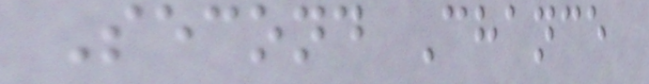Second Chance
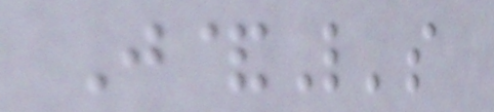J&L's
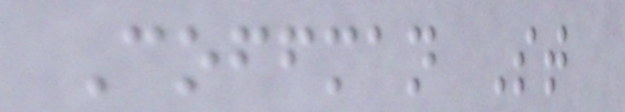Coffman St
